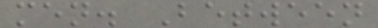men. Between
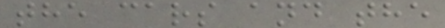the cars and the
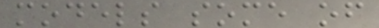models some of
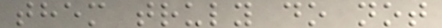them truly do not
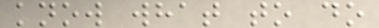know what to do
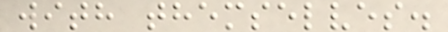with themselves.
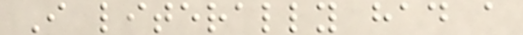I literally had a
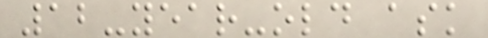12-year-old ask
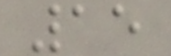15
